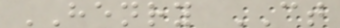HENRY CT
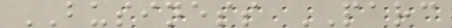BUSINESS PARC
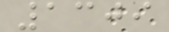1309
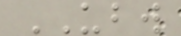UBW
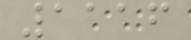1116
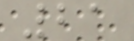21
